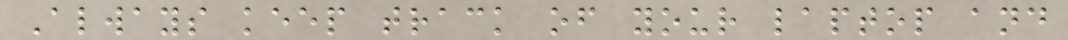Always keep track of your laptop and
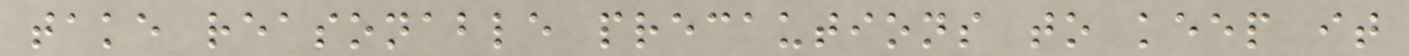take reasonable precautions to keep it
